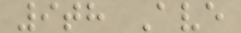9th Ave
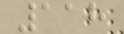118
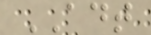ADT
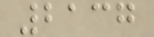2137
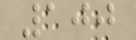100
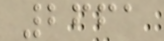2661
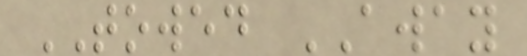TOWED AWAY
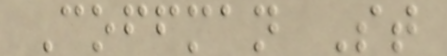Coffman St
